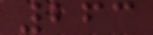263
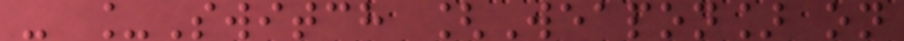- _Switch [Weapon] on
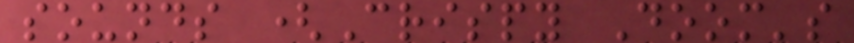sounds (Crispy Doom's
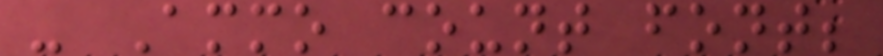- Ammo count font;
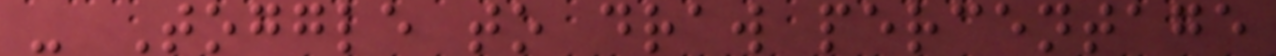- Toggle to draw percentage
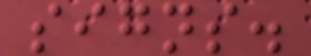signs.
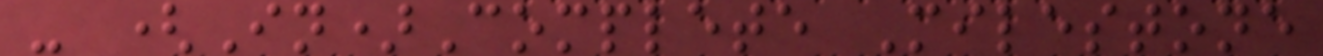- (In)Complete Milestone
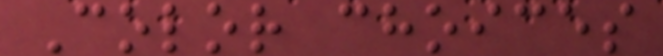Color choices
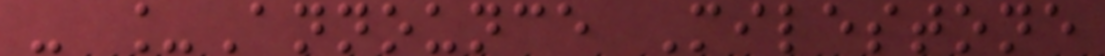- _Announce Milestone
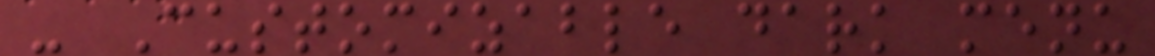- Customizable dark menu
